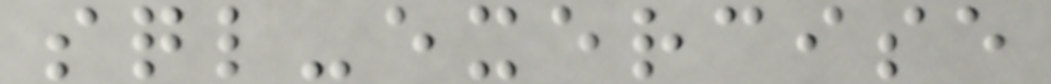sql-exercise
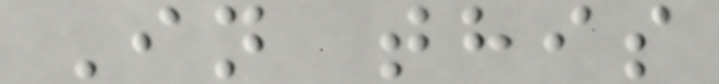In this
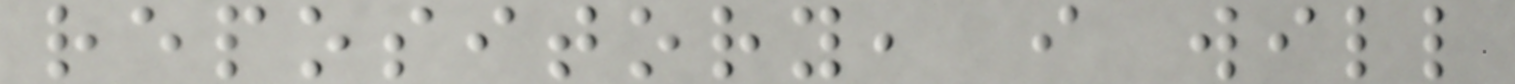repository, i will
